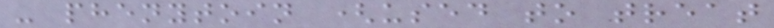- phenytoin (used to treat
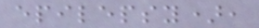epilepsy),
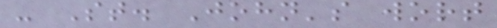- St. John's wort
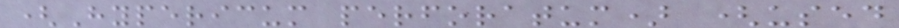(Hypericum perforatum) (used
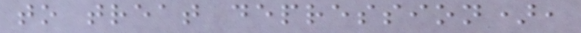to treat depression),
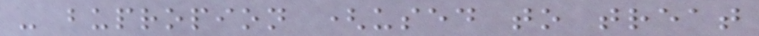- bupropion (used to treat
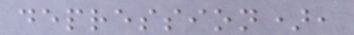depression),
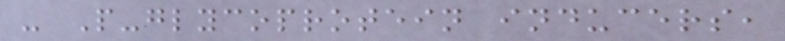- P-glycoprotein inducers,
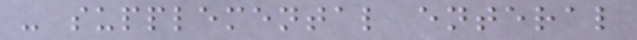- supplemental enteral
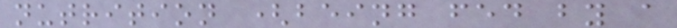nutrition (being fed by a
